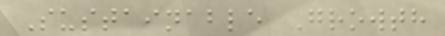Sustainable Growth
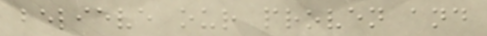believe our proven and
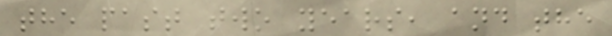the past two years, and the
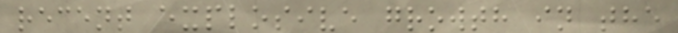recent explosive growth in the
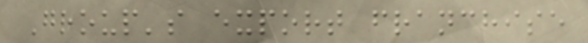Group's export franchise
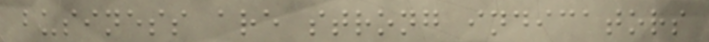business are strong indicators
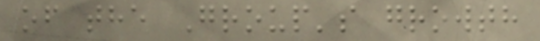of the Group's growth
